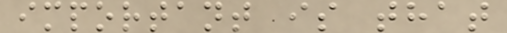important is that
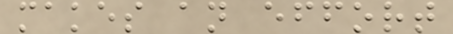makes an effort
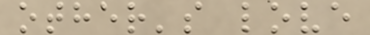other's love
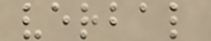verbal
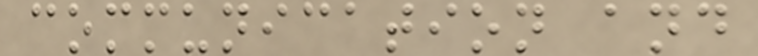communication and
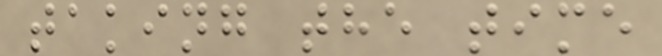taking the time
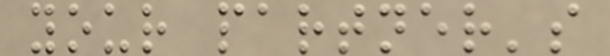your partner's
